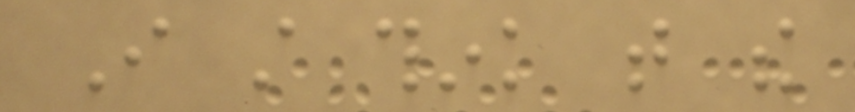I still think that the
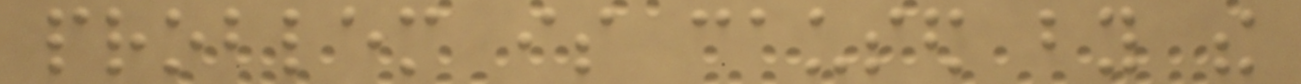problem is caused by the
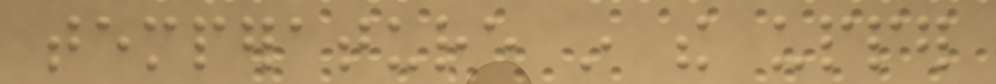temperature in the upper
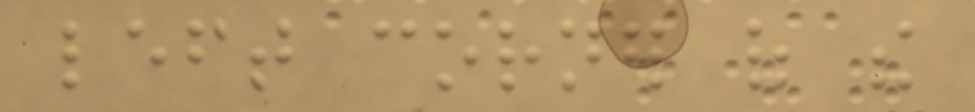left corner of the
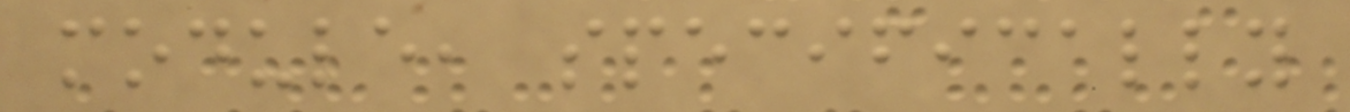module, specifically
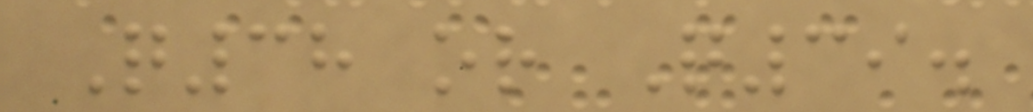Q38 or Q39.
